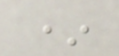*
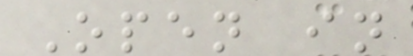Open in
